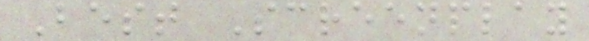Best Screenplay
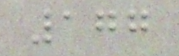177
